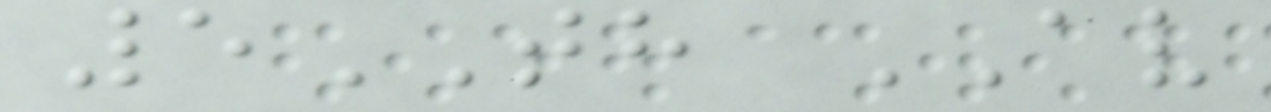5TH AV
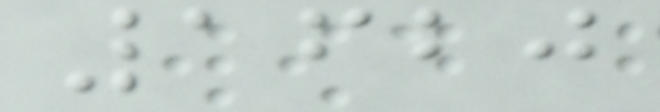1620
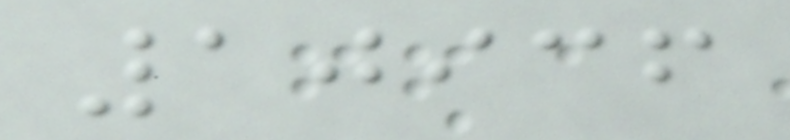10936
